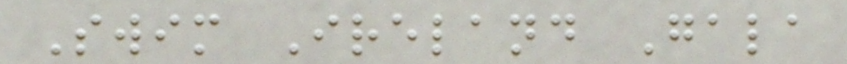Swim Ireland Gala
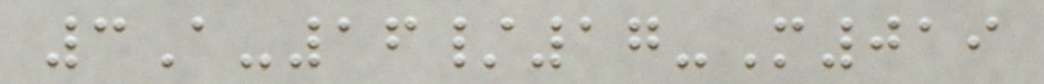3A-16/17-M019
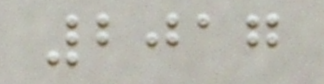2017
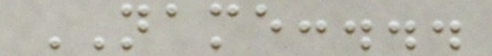NAME:...
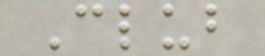Club
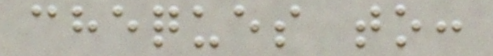cheques to:
